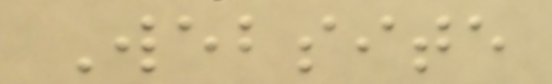Website
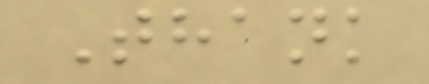Thank
